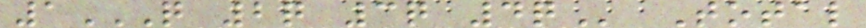1Q 2Q 3Q 4Q Total
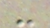-
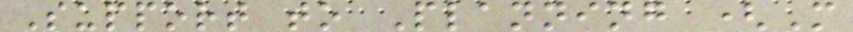Support to Planning (M
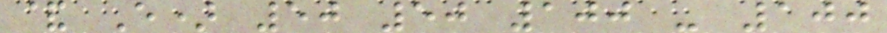& E) 50 50 100 - 100
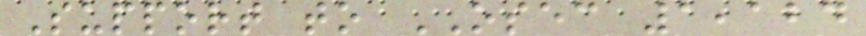Support to OSEC 1,124
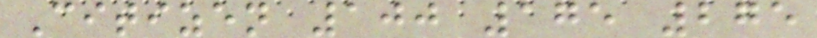Citizen 100 175 275
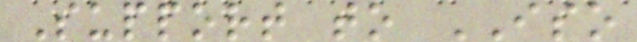Support to ISO
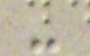-
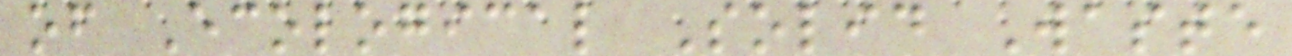of Ecological Solid Waste
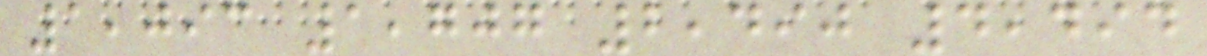1,093 1,707 2,490 4,494
